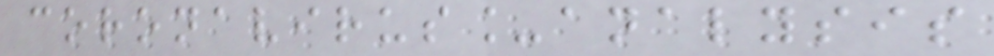coronavirus_analysis
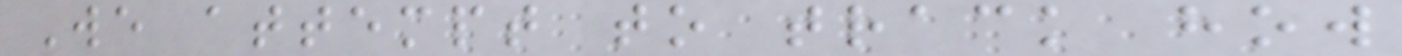We attempt to track how
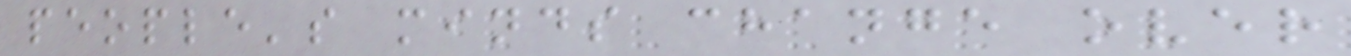people's minds change over
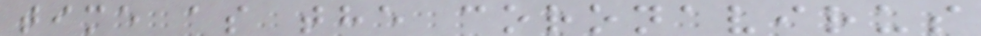time as the coronavirus
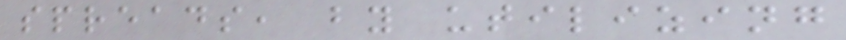spreads, by utilizing
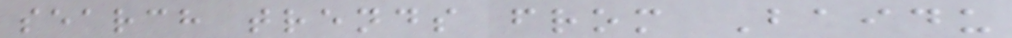search trends from Baidu
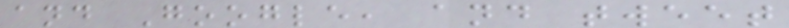and Google, and tweet
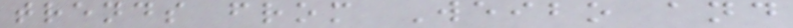trends from Weibo and
